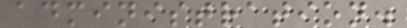administration.
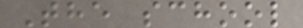The school
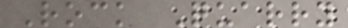Rock Quarry
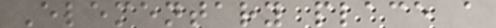Elementary place a
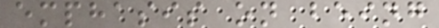emphasis on being
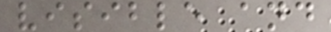visible and
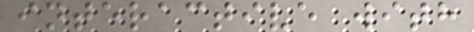interactive with
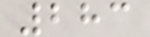283
